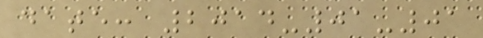date: 2014-01-01
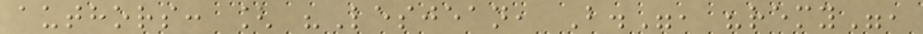authors: [ "Lesjean, B.", "remy",
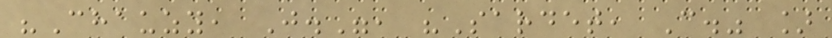"Chauzy, J.", "Sardet, C." ]
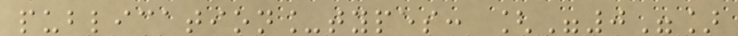publication_types: ["0"]
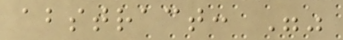abstract: ""
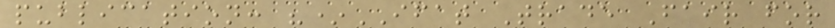publication: "*IFAT Trade Fair for
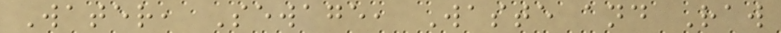Water, Sewage, Waste and Raw
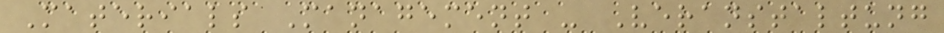Materials Management - Veranstaltung
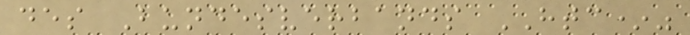des Bundesverbands HTC*"
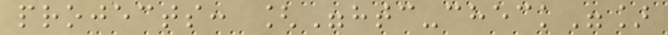projects: ["htc-check"]
